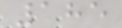185
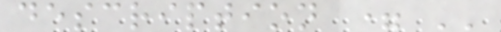description = ''
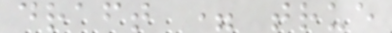draft = true
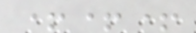+++
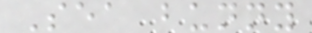Sea bunny
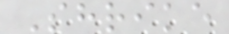Shrike
